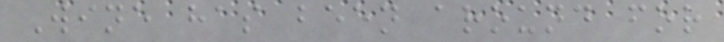Wine has been around for
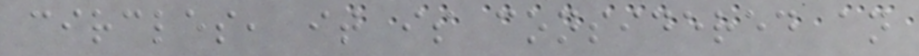circles, it is considered an
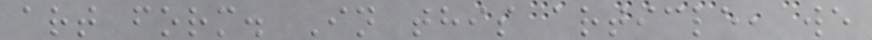art form. In this article, we
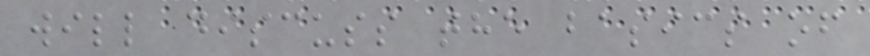will discuss the basics of
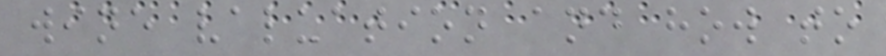wine valuation and how to
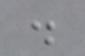.
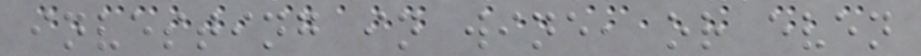investing in wine, or even
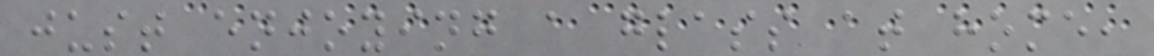just enjoying a glass at home,
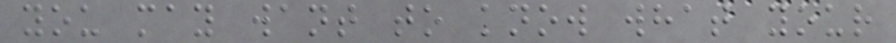you may want to know what your
